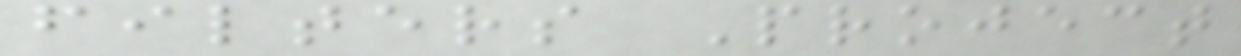filters Project
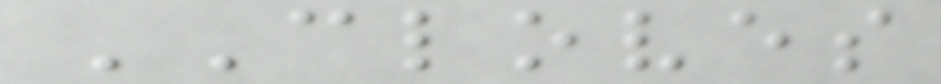CLOVES
